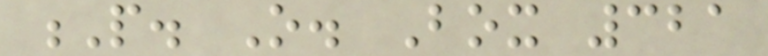P. O. Box 321
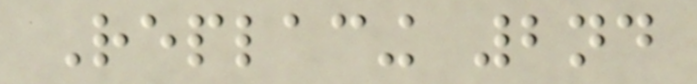Replacing 2nd
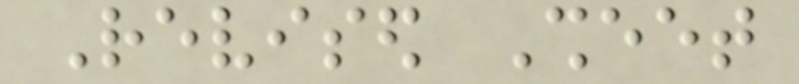Revised Sheet
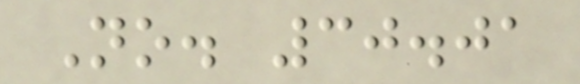No. 30.01
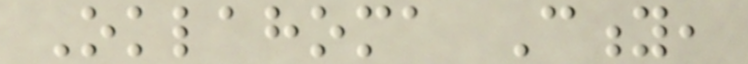Oklahoma City,
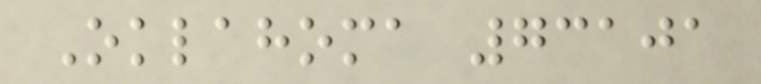Oklahoma 73101
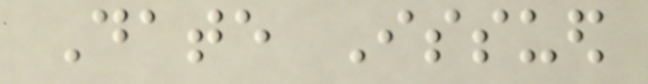Date Issued
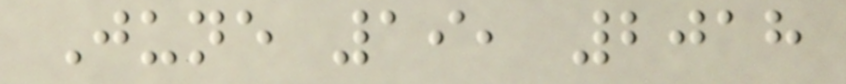June 19, 2018
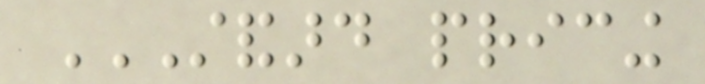STANDARD PRICING
